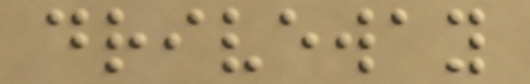driveway
